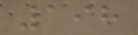198
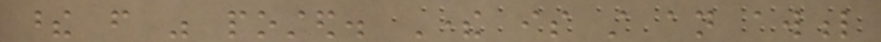these from was posted. There is still an awful
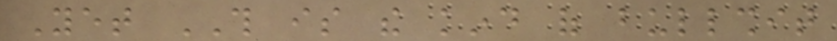Yet THIS is the kind of bullshit
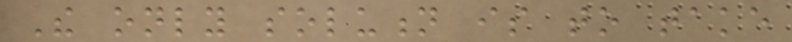The only solution is to take
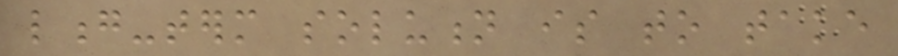long-term solution is to take
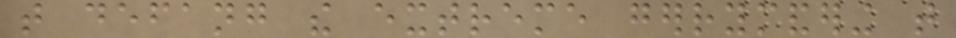that defang the extreme gerrymandering that
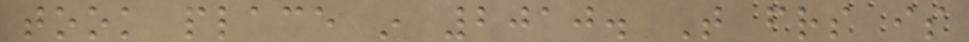took place in 2010. That friends is
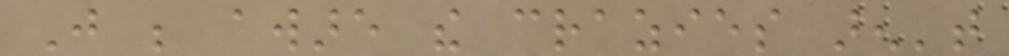Just be aware the crazies aren't
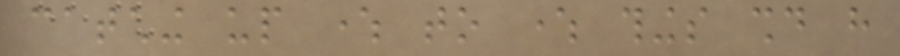catching up where to where things should have
